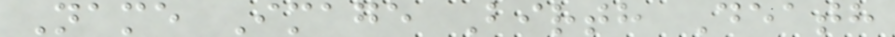Name Image Birth Death
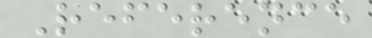Reference
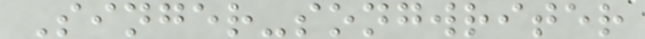Singer-songwriter
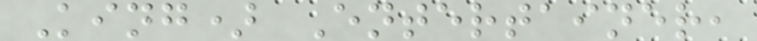King) Entertainer,
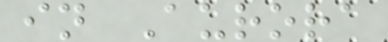in Aurora
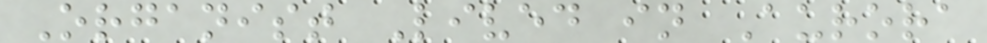Organist Lived in Aurora
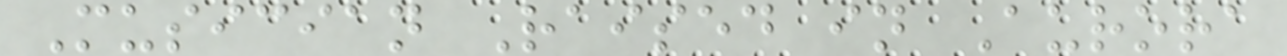Musician Raised in Aurora
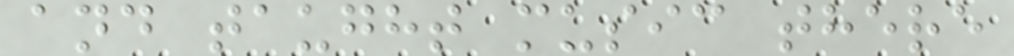and taught music there
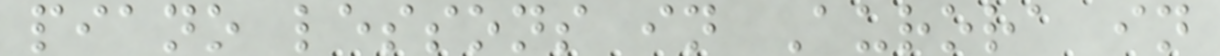piano lessons in Aurora in
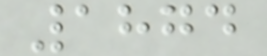1874
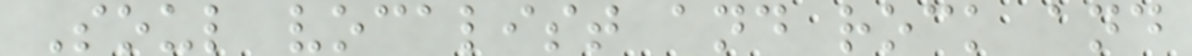Soul vocalist and rock and
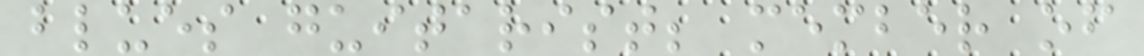blues guitarist; member of
